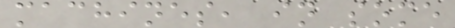machines, in some
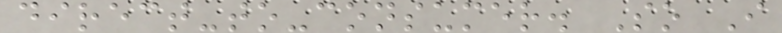direct-to-consumer. So I
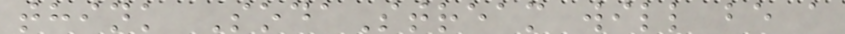think SodaStream will be a
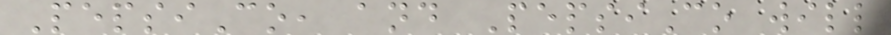PepsiCo, and PepsiCo will
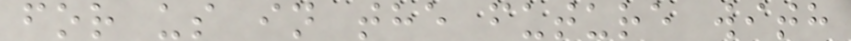for us in the future with
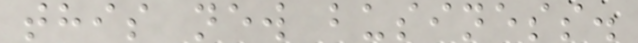this new business.
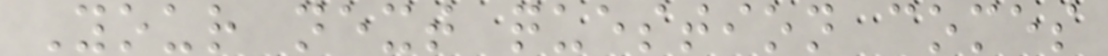Your next question comes
